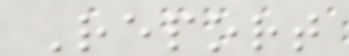Report
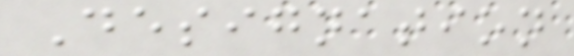Designation
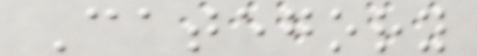Category
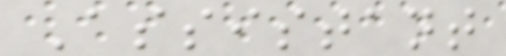Assistant
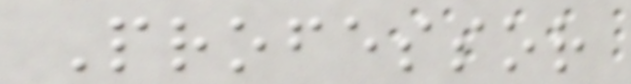Professor
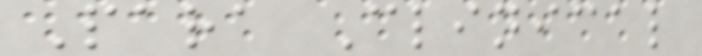Para Clinical
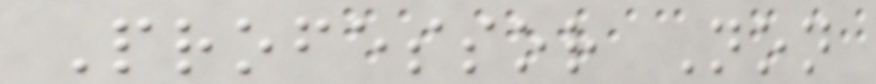Professor Non
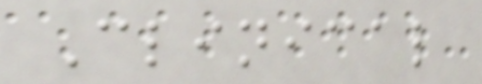Clinical
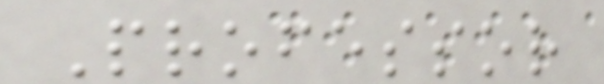Professor
